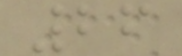26
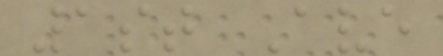1st Ave
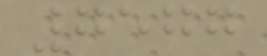7577
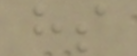hs
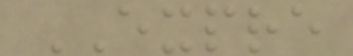EXPRE
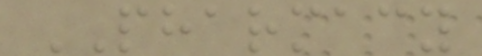PHARMACY
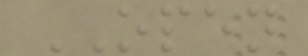OPEN
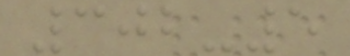302-5
